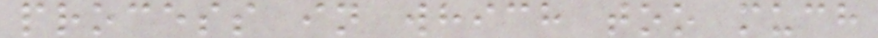process in which too much
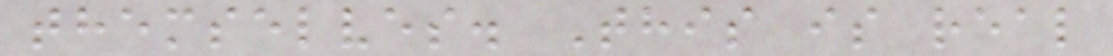themselves. This is real
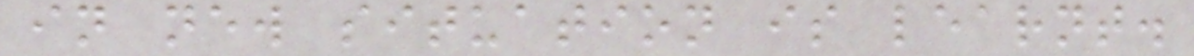in new situation is learnt.
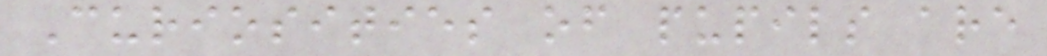Curiosities of pupils are
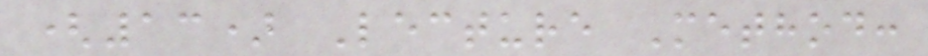(13) Lecture Method:
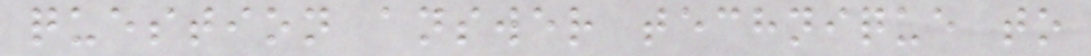question answer technique to
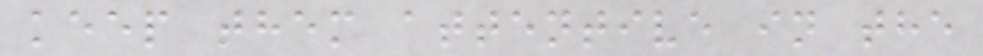keep them attentive in the
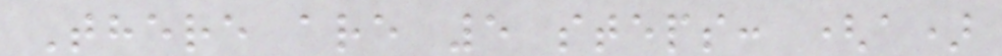There are 5 steps: (a)
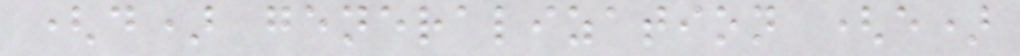(d) generalization (e)
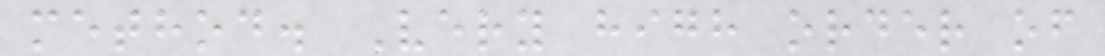method. Very high order of
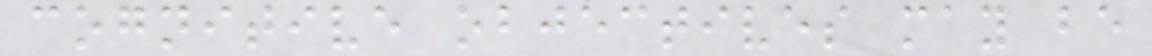cognitive objectives may be
